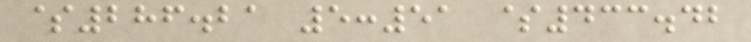$286.21 5:51 $433.42
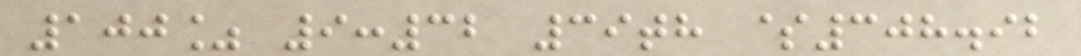100% 9:32 39th $308.92
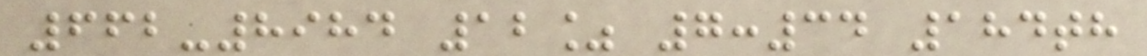662-8984 12% 7:34 184th
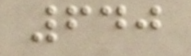640
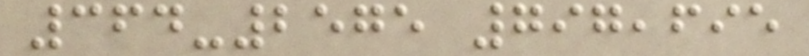364-2575 797,695
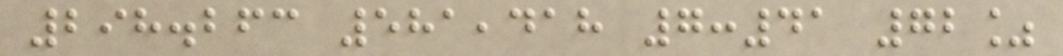298.263 581,418 7:41 72%
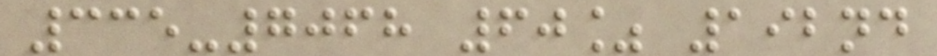335-7068 60% 192nd
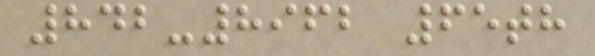842-8962 65th
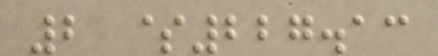2 $227.13
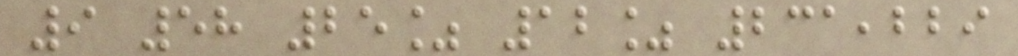9 58 25% 12% 231,229
